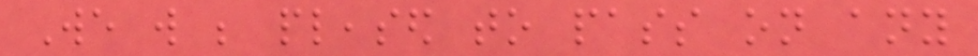We will be pleased to pass on any
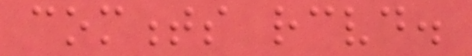comments received.
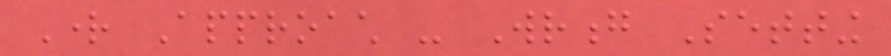Right Approach - Wrong Setting
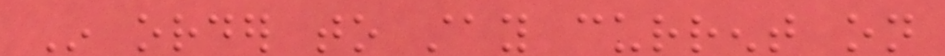In order to stay current on
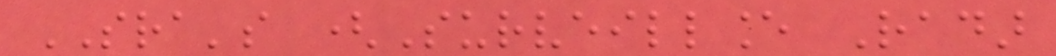SRA's (Surveillance Radar
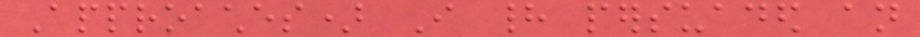Approaches) I had persuaded an
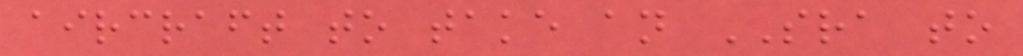aircraft to take an SRA to
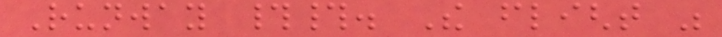Runway ##. The flight was
